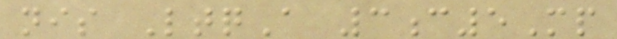nis LtqA 3c5Mp
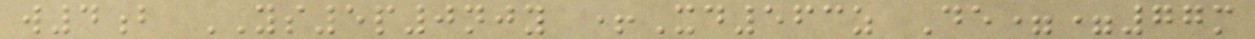w4b YS5p0njy +Xd563z De==77m
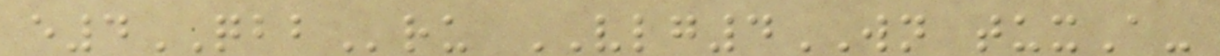e4QBBru VLG4WN tuxA-
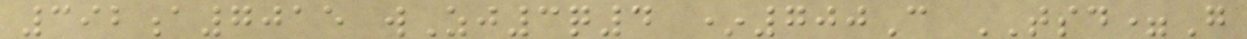392a7015 wZj3q4 *700C TSD=G
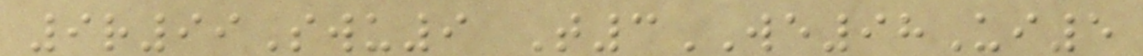9r99Swu9 T3WE98Ui5
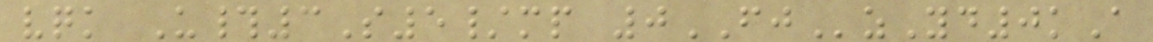vqk U#3S5/mp 0FJzYd0kA
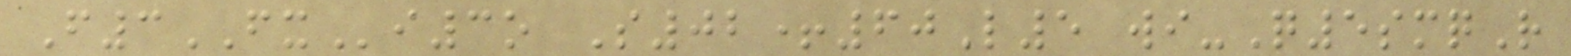F3FXi3o S02+60L5 wi-Q5smqR
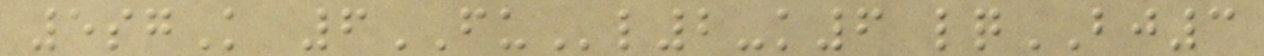5sgK 6FUl2-k6 lqBJ3
